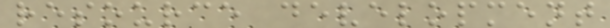resource development
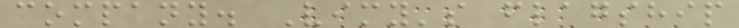company. Vimy's flagship
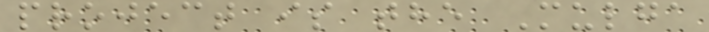project is the Mulga
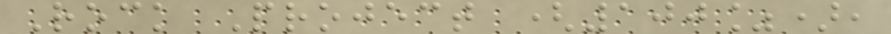Rock Project (100%),
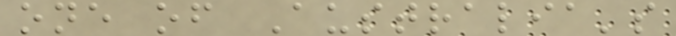one of Australia's
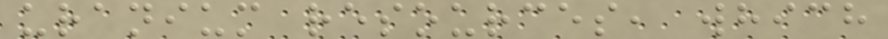uranium resources, which
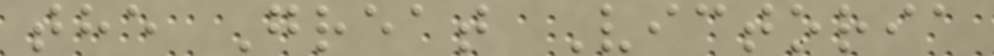the Great Victoria
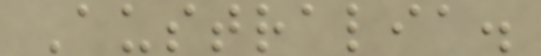Australia.
